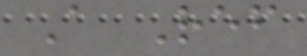A Ref
